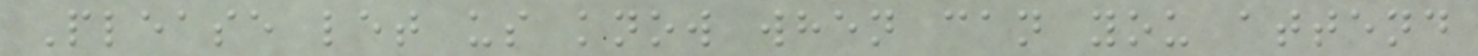Please let us know when can you attend
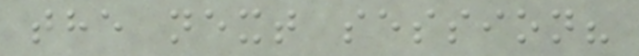the next session?
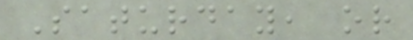Saturday, or
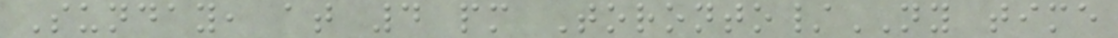Sunday, at 4 pm Toronto/NY time
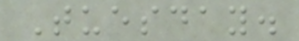Tuesday.
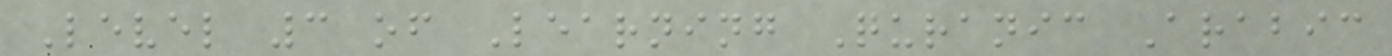Level 3 of Learning Quranic Arabic
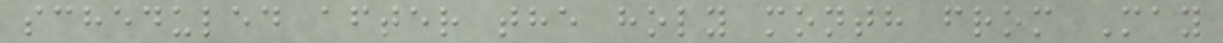scheduled after the holy month from May
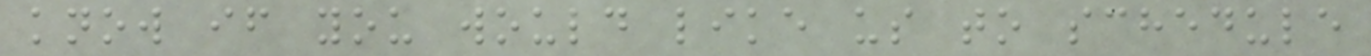know if you would like us to schedule
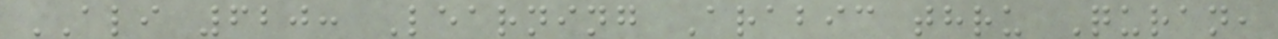ALI 620: Learning Arabic thru Quran,
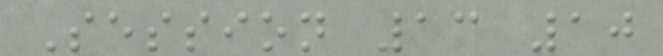Session 13 10
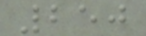250
